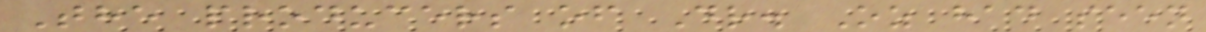The producers of Dr. Oz had seen
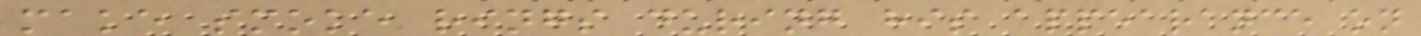make smoke rings during his appearance on
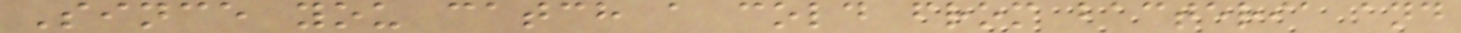Since you catch a cold from bacteria and
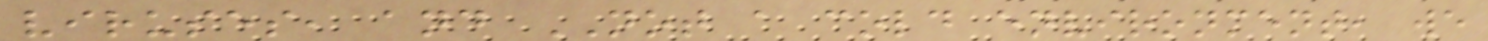viruses, and NOT a cold environment, we
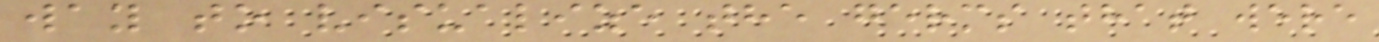way to visualize the germs that were
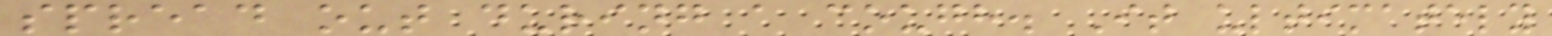spread out during a cough. It ultimately
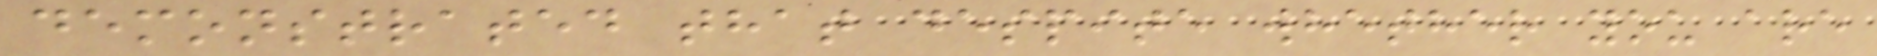demonstrated that despite whether you are
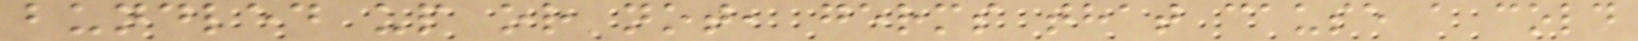bundled up or not, germs that cause a cold
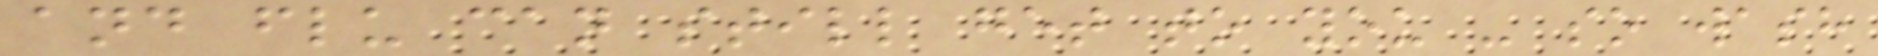and flu can still get to you - so wash
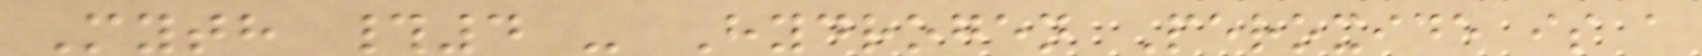Myth #4 - Hydrogen Peroxide is a
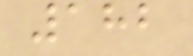182
